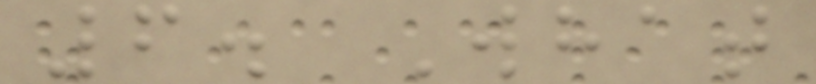6. What
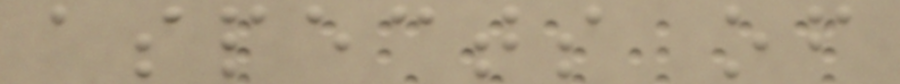aspects of
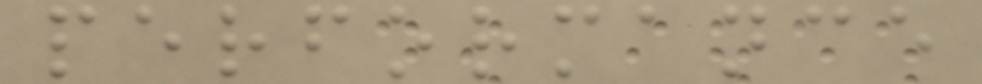performance
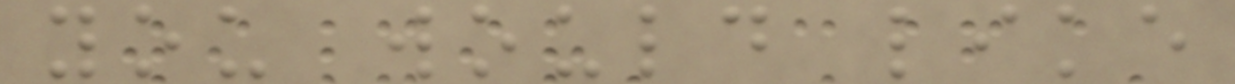you would like
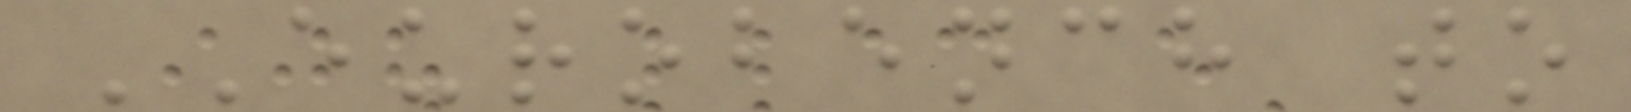EUROBENCH to
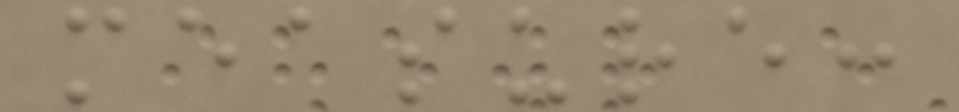measure:
